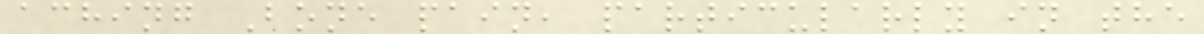aching Bone pain, particularly in the
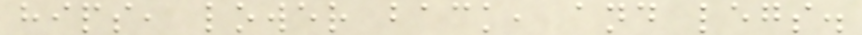hips, lower back, and legs.
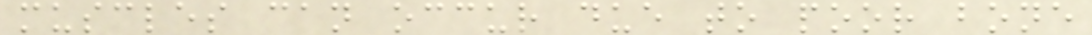muscles can occur due to poor bone
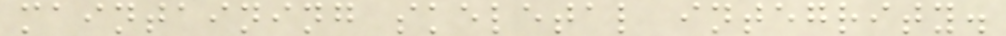maintaining skeletal integrity.
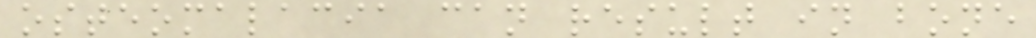osteomalacia can result in bone
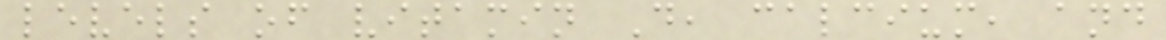levels of vitamin D, calcium, and
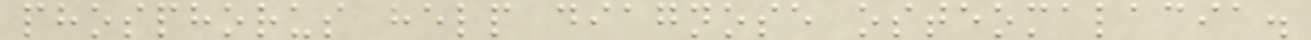phosphorus help diagnose osteomalacia.
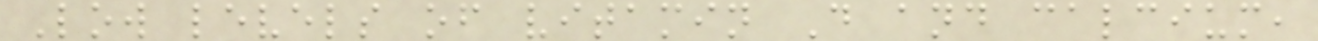Low levels of vitamin D and calcium,
